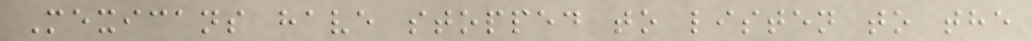Mexicans have stopped to listen to the
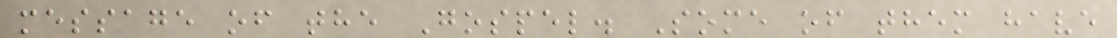message of the Gospel. Some of them have
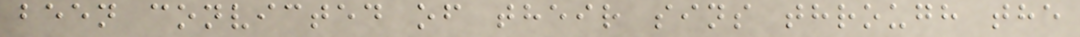been convicted of their sins through the
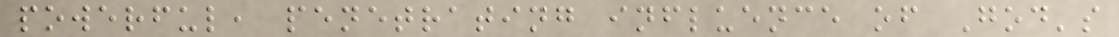powerful, penetrating influence of God's
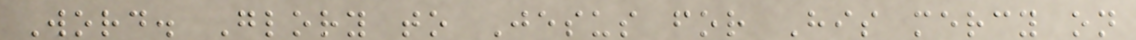Word. Glory to Jesus for His mercy on
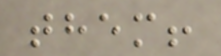them!
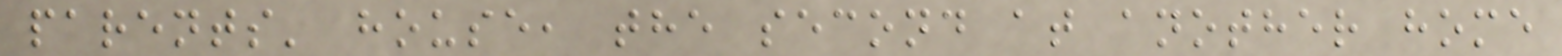parents' house, the second at another home
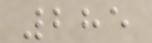285
